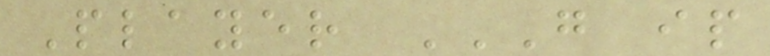Player G IP
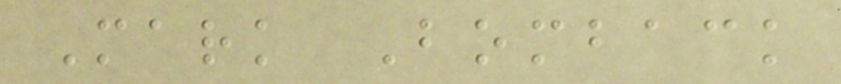Mark Bomback
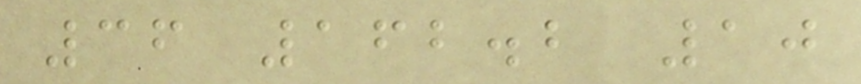36 162.2 10
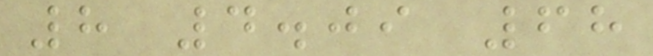8 4.09 68
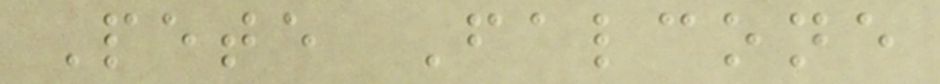Pete Falcone
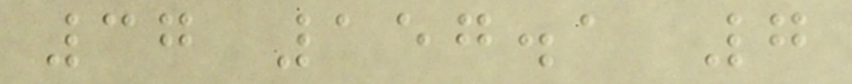37 157.1 7
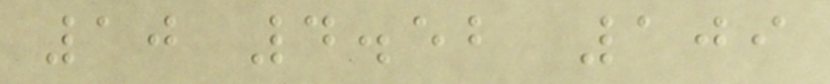10 4.52 109
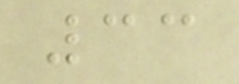33
